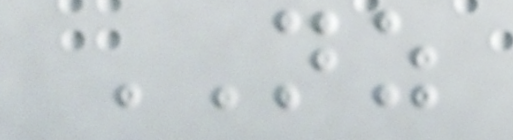NZ
